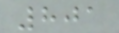801
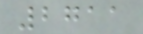2711
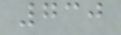730
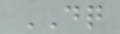DQ
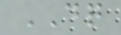DQ
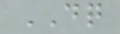DQ
